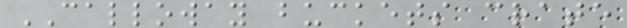CALLOWAY buckets crate
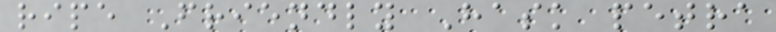ripe Friendly Hask petra
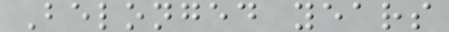Belonged years
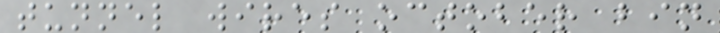tunnel wires october bin
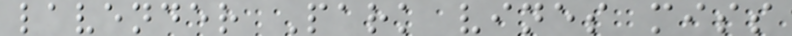lavender Park vines miss
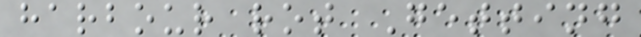harbour rot Getting
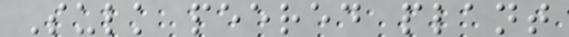Sulk peered plant
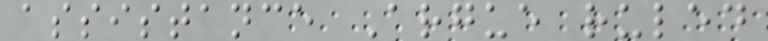assistance Argue ruled
